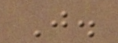J.
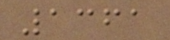1361
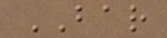BAR
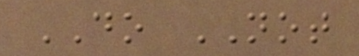DO NOT
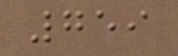759
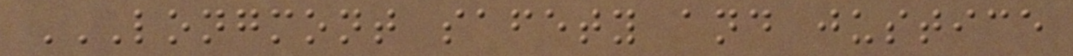LONGMONT SAFETY AND JUSTICE
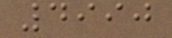4990
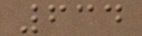634
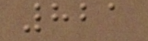821
